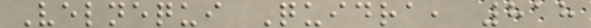Velnequi Quidra, 818
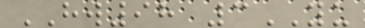HW98 3YU
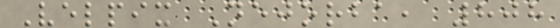Velpix Nejorba, 808
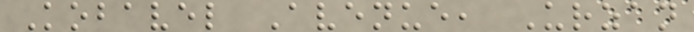Kobavel Avenue, Urzan
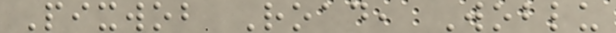Pixwob Road, Woblu
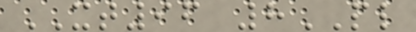XT96 8PL
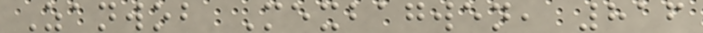Zanwob Mexbagwen, 816
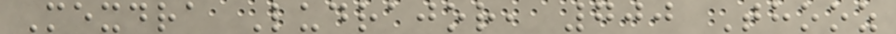Mexdra Ludrajor, 700 Thooz
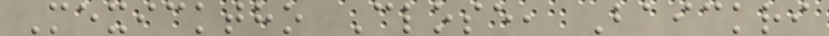Mexicktho Close, Baickri
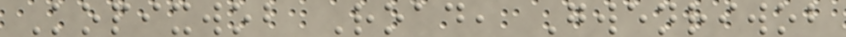Kopixwob Road, Gwenriwob
